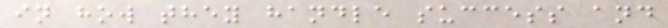in how they handle success and
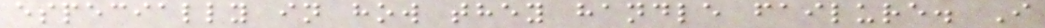especially in how they handle failure. I
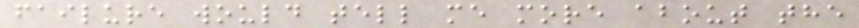failure would tell me more about the
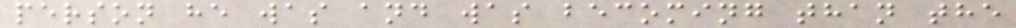person he was and was becoming than the
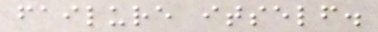failure itself.
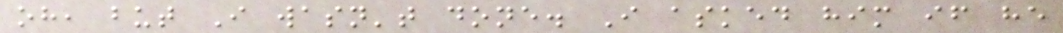oh, but I wasn't done. I asked him if he
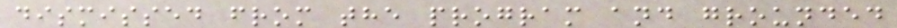dismissed from the program and grounded
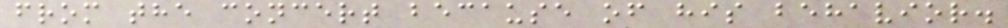from the concert because of his behavior.
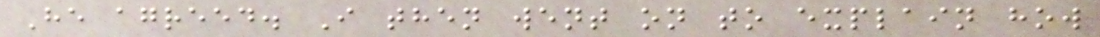He agreed. I then went on to explain how
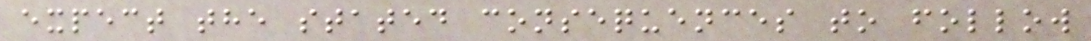expect the stated consequences to follow
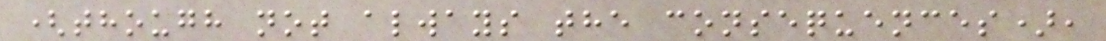(though not always the consequences),
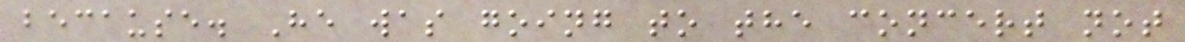because. He was going to the concert not
